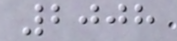2008
